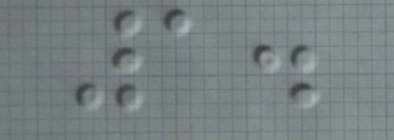1.
